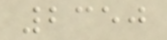2350
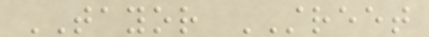TAYOR STREET
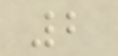2
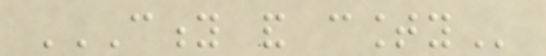CITY AND COUNTY
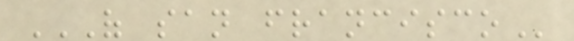OF SAN FRANCISCO
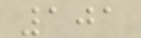101
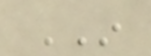IN
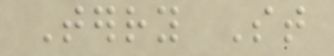Terry St
